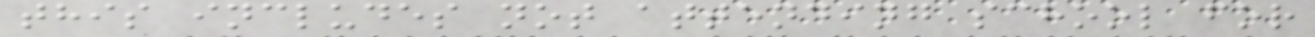this includes not attending school for
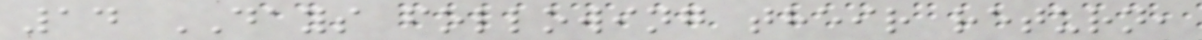14 DAYS following their return,
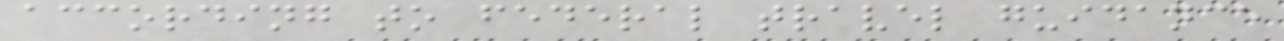according to federal travel guidance
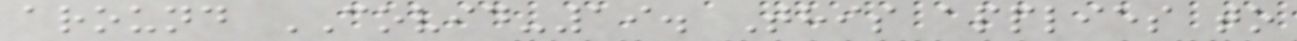around COVID-19. This applies to
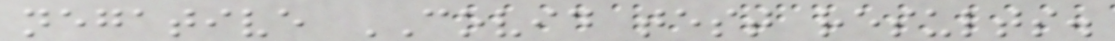negative COVID test results.
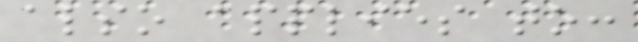also applies to:
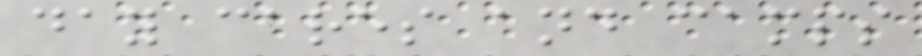day cares and camps
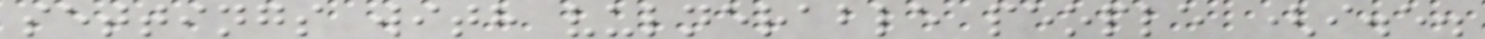settings with vulnerable people (i.e.
